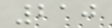210
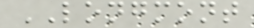LONGMONT
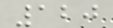120
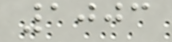1003
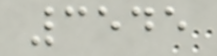3545
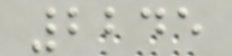2245
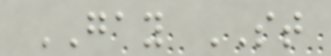GAY ST
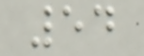54
